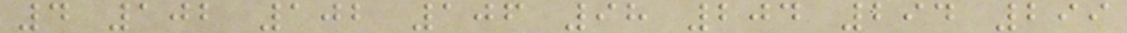4 102 102 106 98 204 294 299
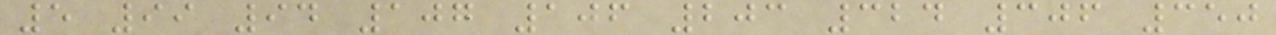5 99 94 107 106 203 324 306 350
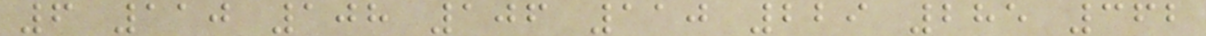6 110 108 106 110 229 285 362
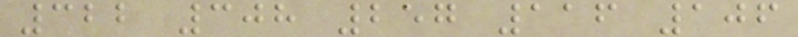322 308 257 116 106
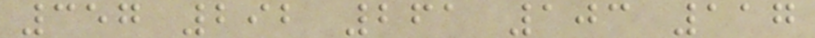357 292 261 103 117
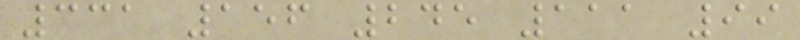331 156 245 111 99
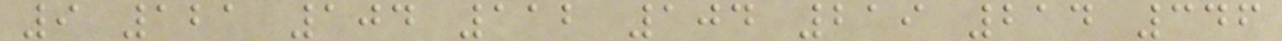9 121 104 112 104 219 214 346
